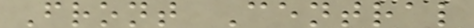Front Central
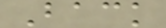Back
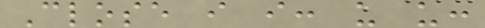Close i i: u u:
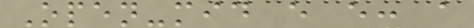Open-mid e e: a
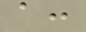a:
